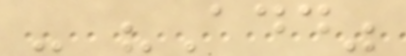- "Add"
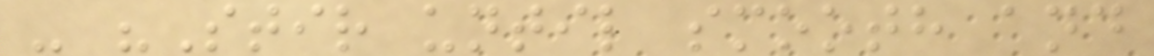- "Stir until smooth and
